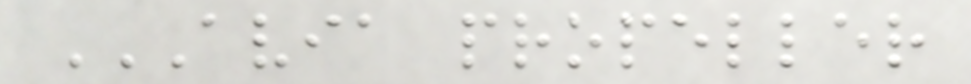AVIA PROPELLER
